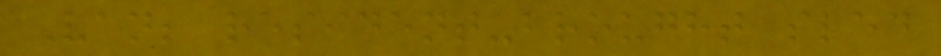Van; resident-brought sled
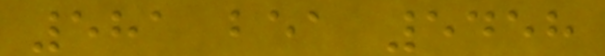581 bea 5458
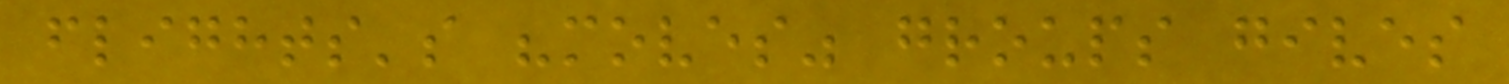flights's "moves" groups gives
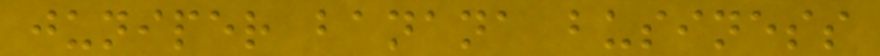juniper banana business
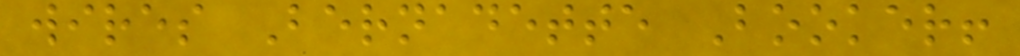wires Bernadette Booker!
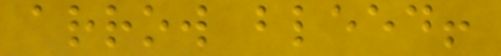arrow bleed!
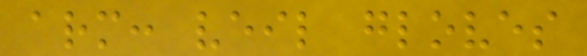arm: veil gloves
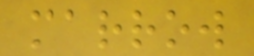marrow
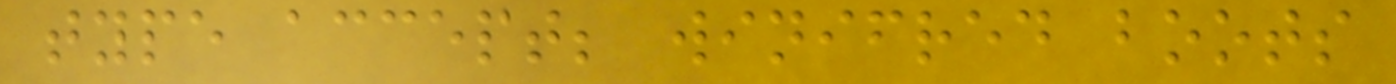type accept; winifred boots
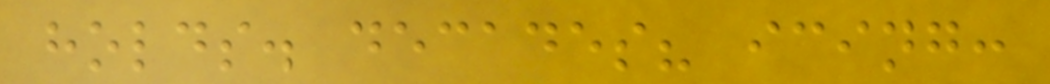holds. decades? icing:
